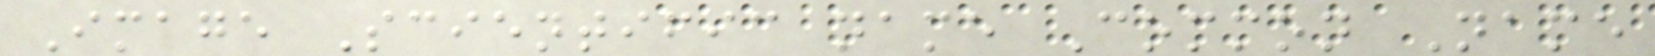Image Scientific name Common Name
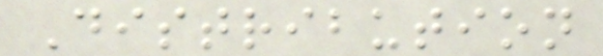Distribution
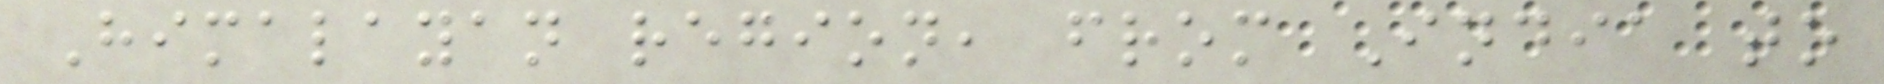Himalayan region, from India to
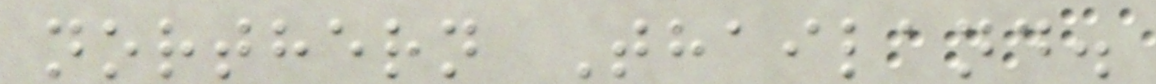northern Thailand.
